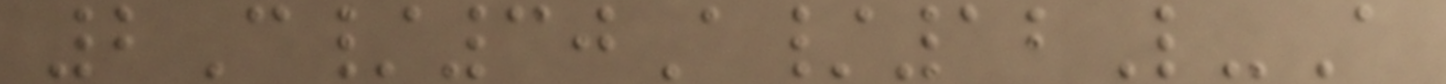2C/30A/12L-A
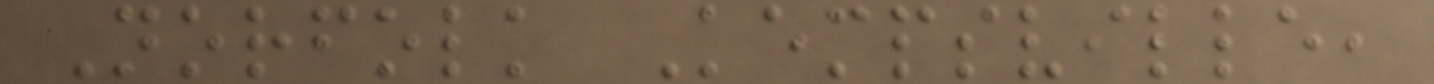Norfolk Kempsville,
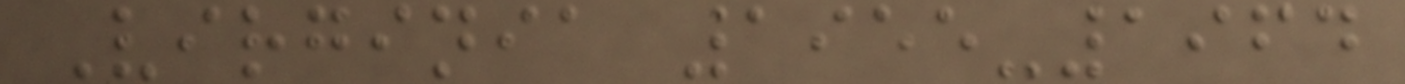Virginia 1955-1964
